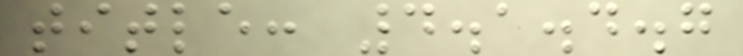title: 4.1.4.7
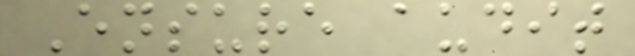Ensure audit
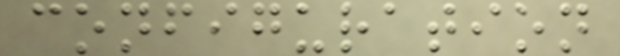configuration
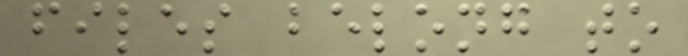files belong to
